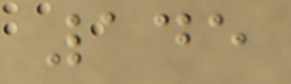145
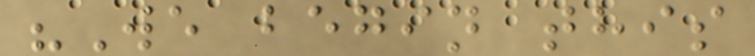"We begin this
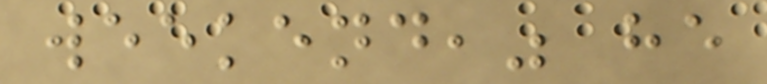weekend," he
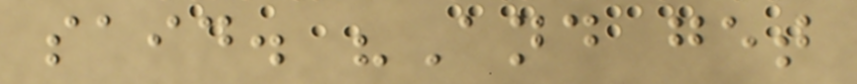said. "And get
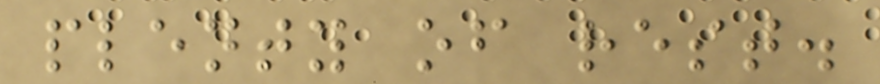plenty of rest.
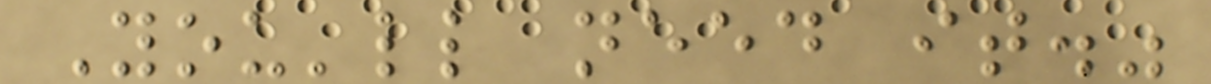You'll need it."
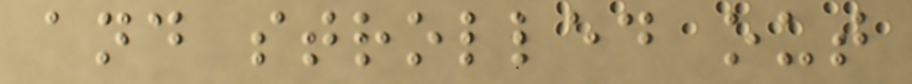and strolled out
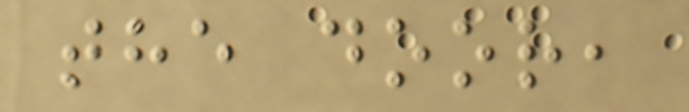the door,
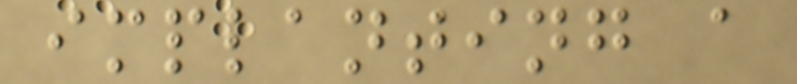implanting a
